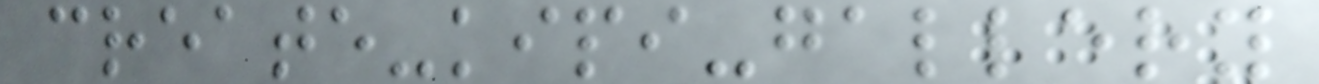create-kipi-gallery
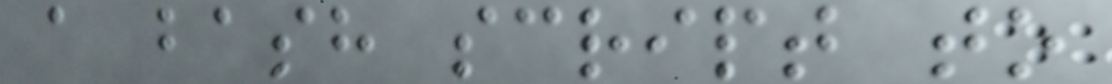a bash script to
